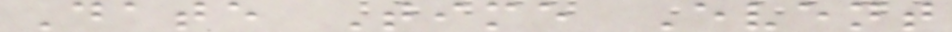Date Time Event
